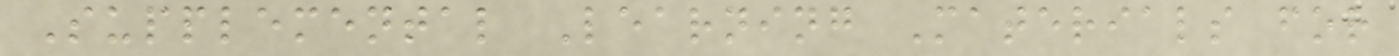Supplemental Learning Materials for
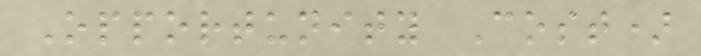Opportunity Cost)
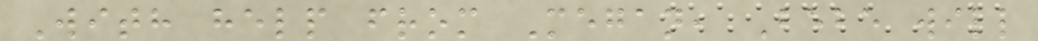With help from Megan, Bebe will
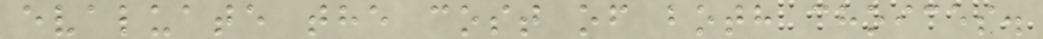evaluate the cost of both choices.
